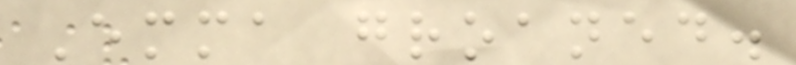Emma groaned.
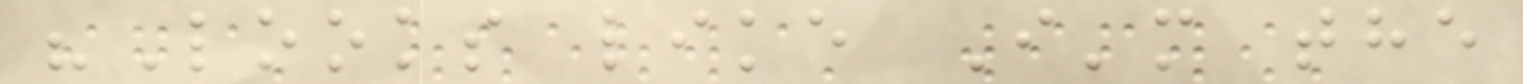"Looks like I'm the
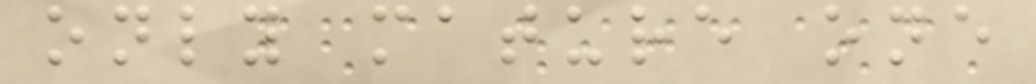only mature one
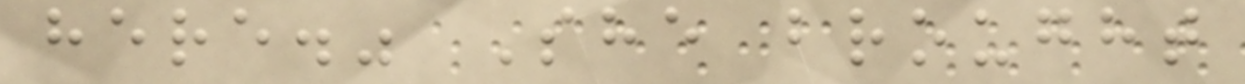here." She brought
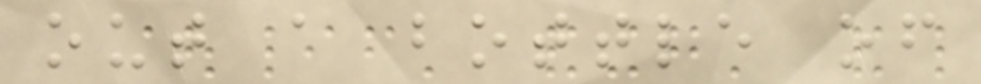out a bottle of
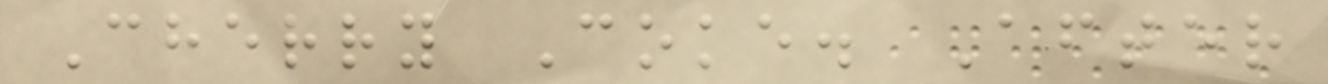Cherry Coke. After
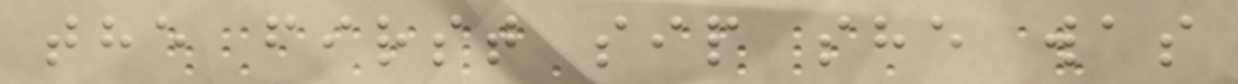the first sip she was
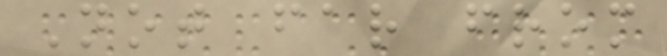Not far from
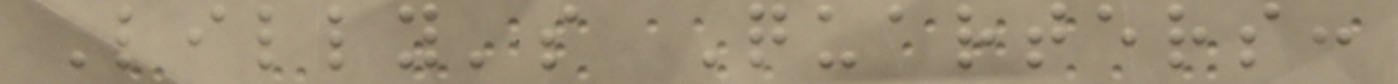Lilly's Quarters:
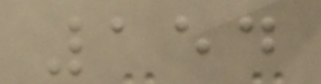154
